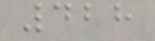428
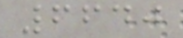6640
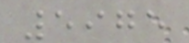5975
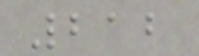212
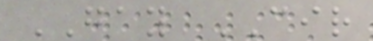GAY CIR
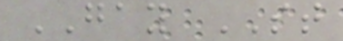GAY ST
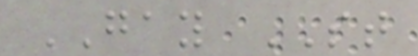GAY ST
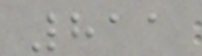811
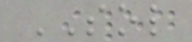SOL
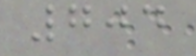704
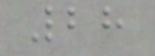28
